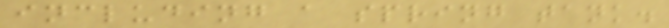including a spring tank.
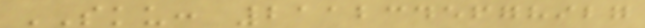SKU: 2112345678927
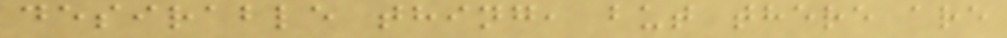desirable thing, but there are
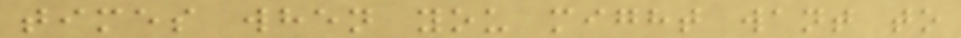times when you might want to
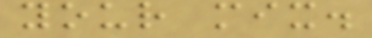your mix.
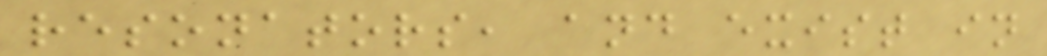resonators, and exist in
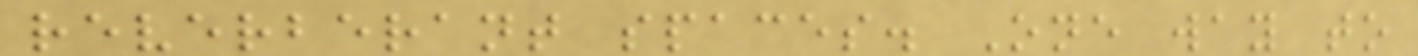reverberant spaces. One way to
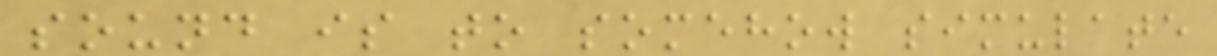sound is to somehow simulate
